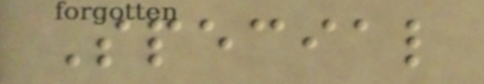Special
